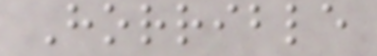Horrible
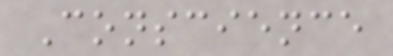Conscience
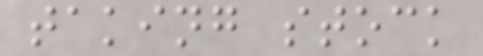taking stock
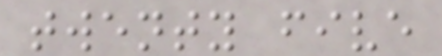twenty five
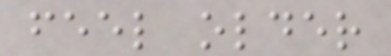feel older
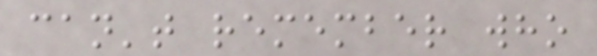can't remember who
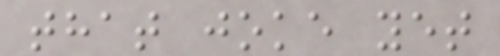that joke yet
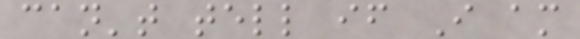can't tell if I am
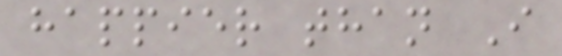happier than I
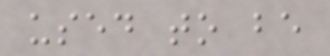used to be
